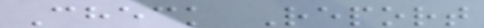Check Report
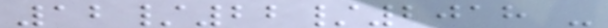12/22/2018 -
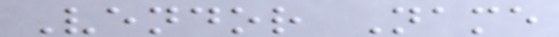Vendor Name
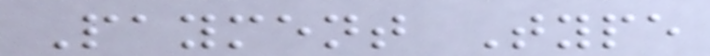Payment Type
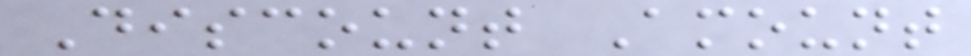Discount Amount
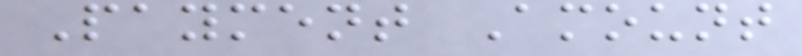Payment Amount
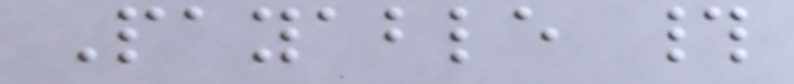Payable #
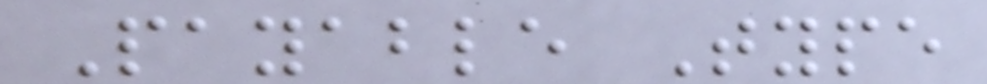Payable Type
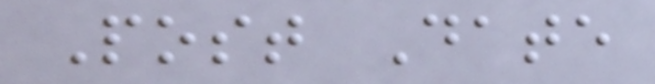Post Date
